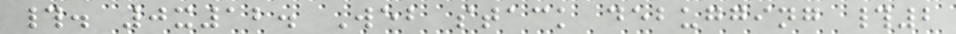#. 0x12. Web stack debugging #2
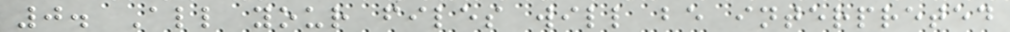0. All your files will be interpreted
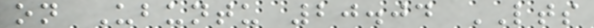on Ubuntu 20.04 LTS
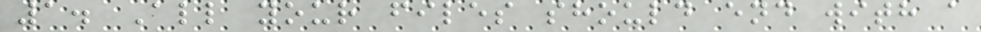1. All your files should end with a
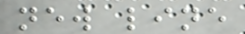new line
